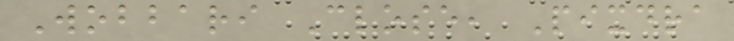Wobbari Close, Pixdra
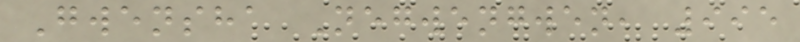Gwensha Negwengwen, 995
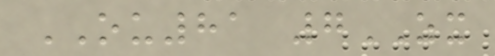OU81 7ZX
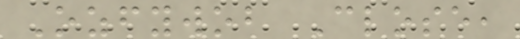Ozfywob Close,
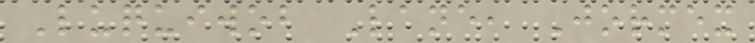Luquiwob Lane, Jormex
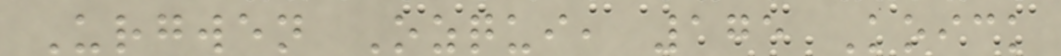Urgwen Ozqui, 175 Koick
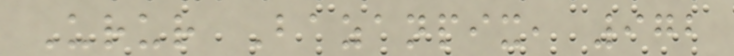Urur Bazanpix, 972
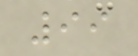99
